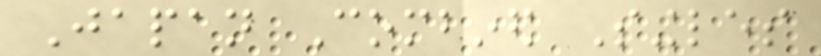Japan Combined Singles
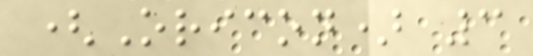(Oricon) 3
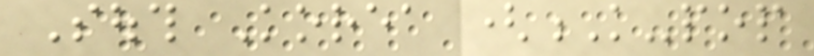South Korea (K-pop
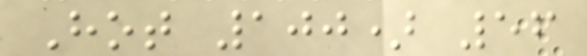Hot 100) 56
